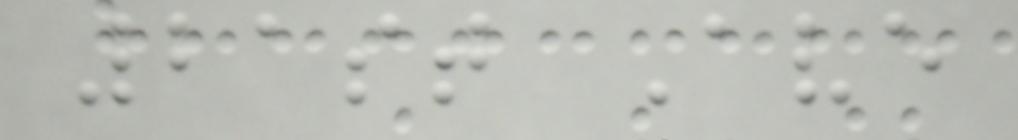21st Ave
